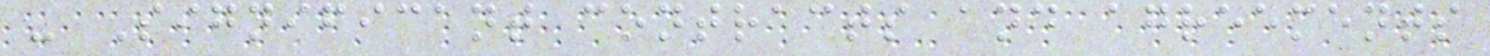- Significant contracts and agreements
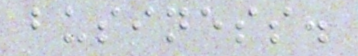business.
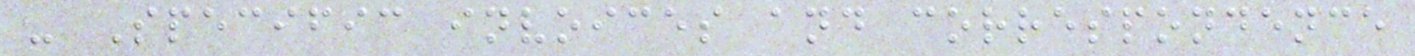- Specific invoices and correspondence
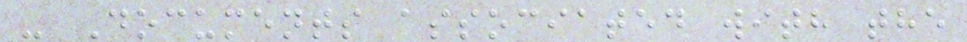- Documents associated with the
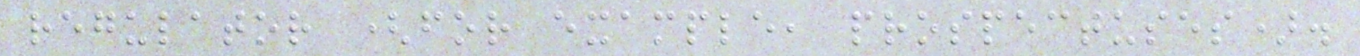regulator (for example, prospectuses).
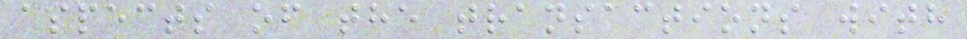aspects of the transactions with
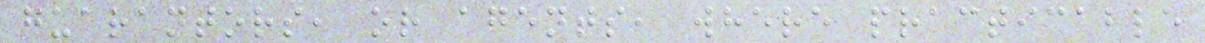guarantors, or agents, where practicable
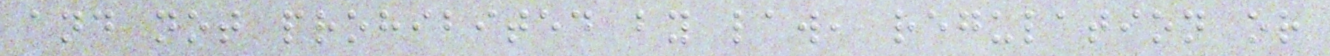and not prohibited by law, regulation or
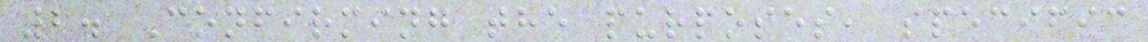2. Confirming the purposes, specific
